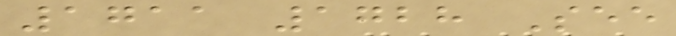1711 1728 See
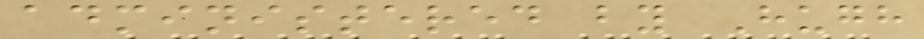administered by Hugh
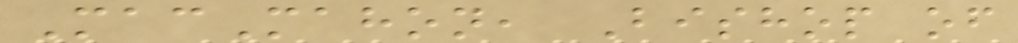MacMahon, Bishop of
